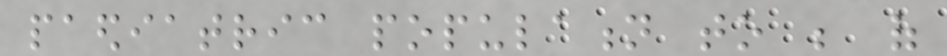paediatric population to be of
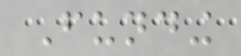Funding
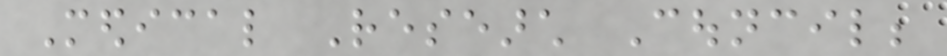Medical Research Council;
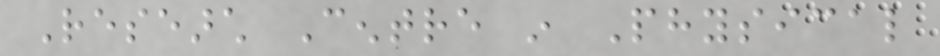Research Centre in Physical
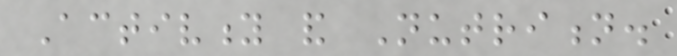Activity and Nutrition.
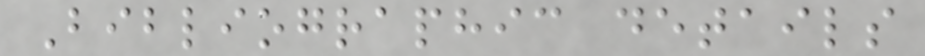Bibliographic details
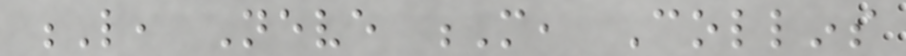L, Neve M, Collins
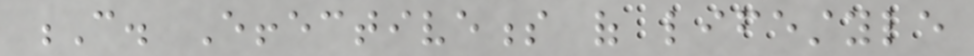C. Effectiveness of lifestyle
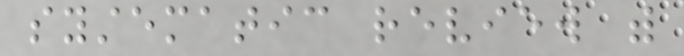systematic review with
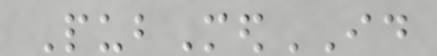PubMedID
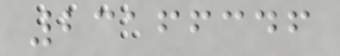23166346
